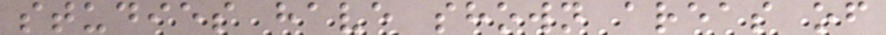studies have shown areas of
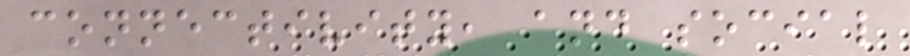connectivity, and social
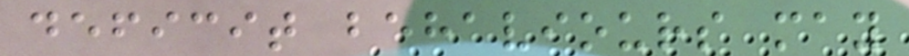deficit behaviours may
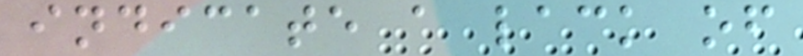indicate a lack of
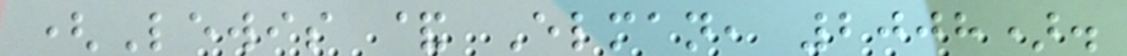(Lewis & Elman, 2008).
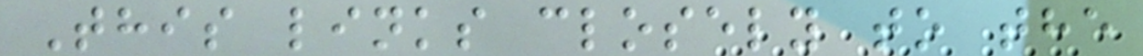This links closely to the
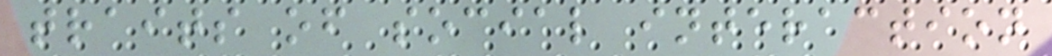traits of social interaction
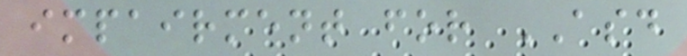impairment for ASD
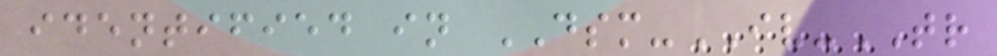identified in DSM-IV-TR
